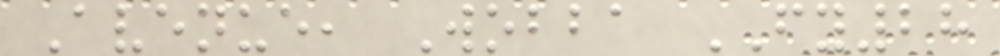Avenue, Wobba FY28
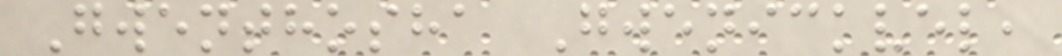Gwenthosha Gwenickvel,
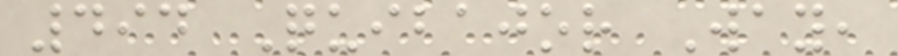494 Quibajor Way,
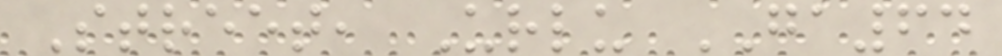Street, Urlu GA64
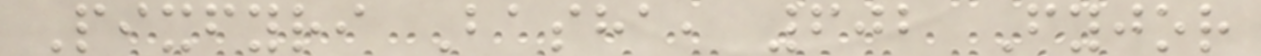Pixfyri Basha, 602 Fyjor
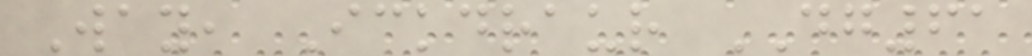Way, Ickdraur DG61
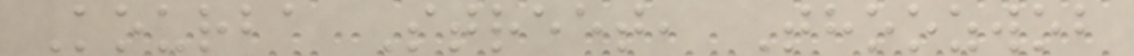Kourba Street, Thoozwob
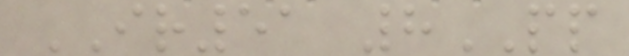IR51 8PP
